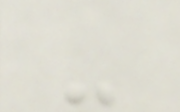-
